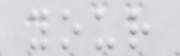your
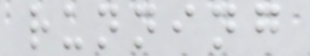running
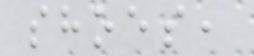shoes,
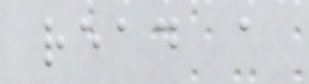read a
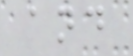and
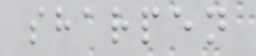sharpen
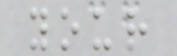your
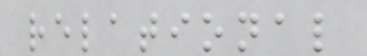relational
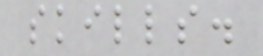skills.
